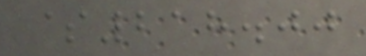$218.00
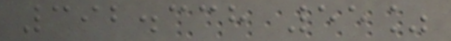392.338 55%
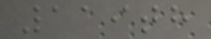119th
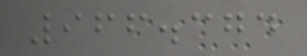966.374
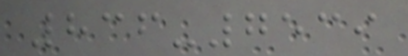836-7539
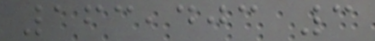163,403 3
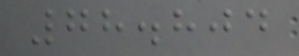78.804
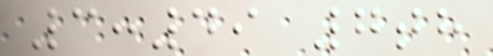3:49 7th
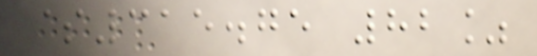$315.75 82%
